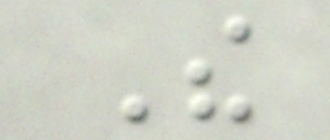The
